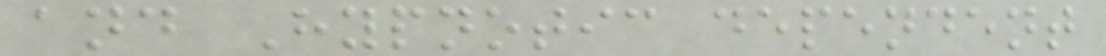and Hypnotic dependent
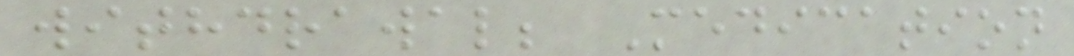withdrawal; Medication
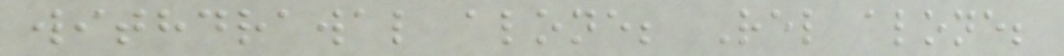withdrawal alone; Rel alone;
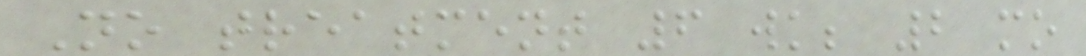No treatment 6 wk; 2 mo
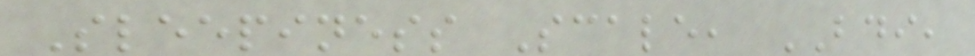Sleepiness Scale, BDI,
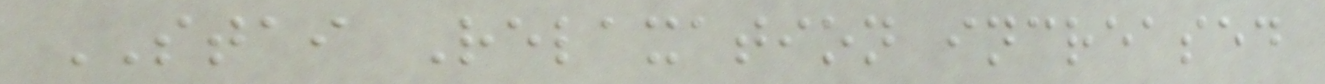STAI Relaxation increased
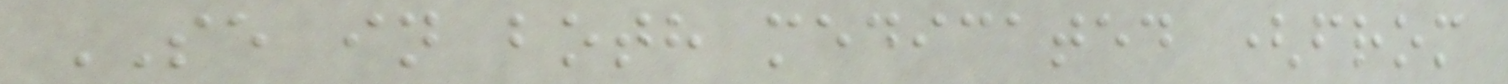SE in both medicated (from
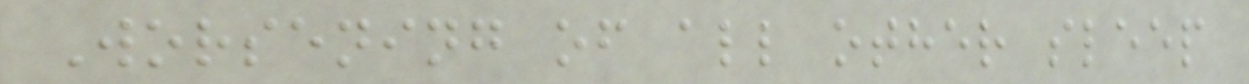Worsening of all other sleep
